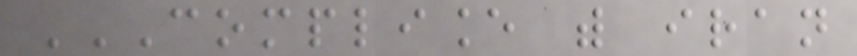COMPLIANCE WITH IRAN
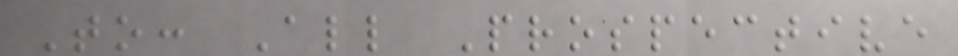To: All Prospective
